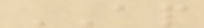AP
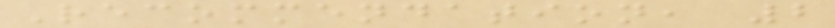Recommendation, 2
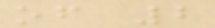of 2
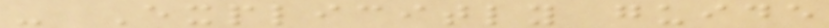- Explicitly guide
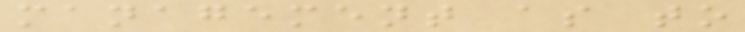management as to
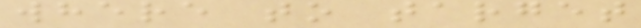where to target
